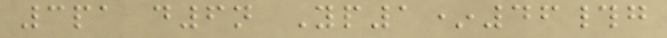3pa d6n Yp1*46#g
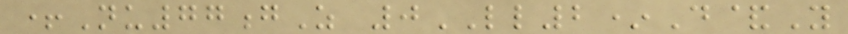+Nu77gZ 0LL2*D&Y
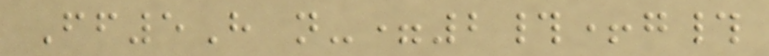Ff5H n-=2#+g#
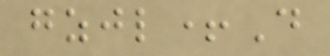gzjl+D
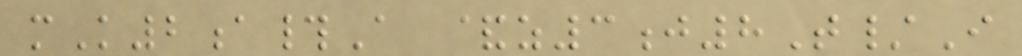mK2a#A &z3j8T/I
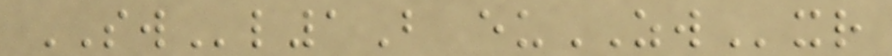SWl1B euZWxr
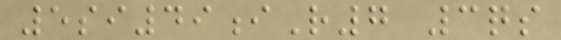5si49iR7 3qs
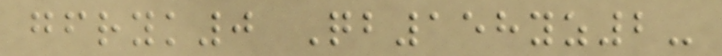gfryk0 Qb158yz2-
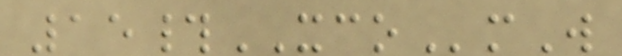15#XCOmW
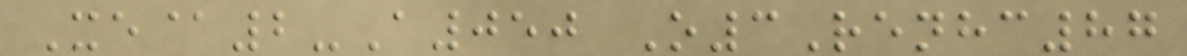Xe@2-A050 O3Renhc87
